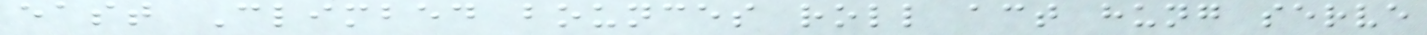east Climbed bounces roll act hung serve
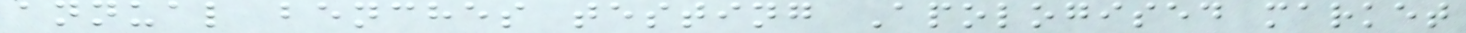annual benches testing Apologised market
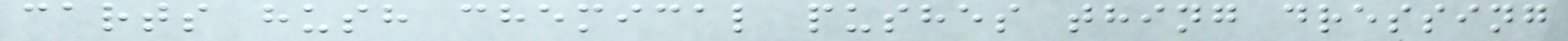carts hush chemical pushes thing dressing
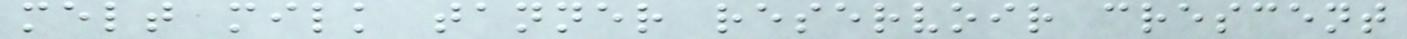melt milk tanner reservoir crescent
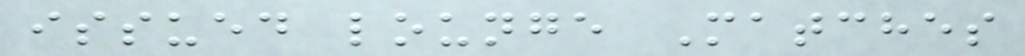issued lounge Matches
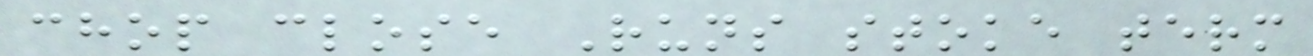chop close Runs stoke term
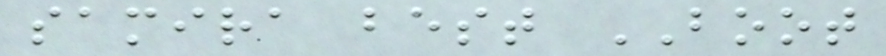samira best BOOT
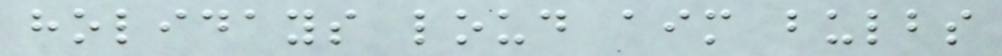holidays loud aim bulbs
